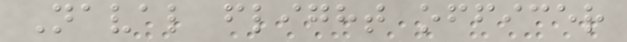Naval flight officer
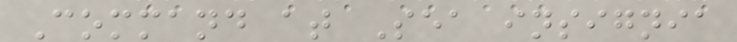Command at Sea insignia
